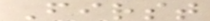First
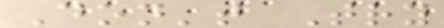Don't Try
